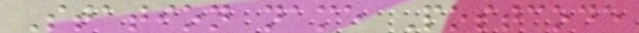Station name Postcode
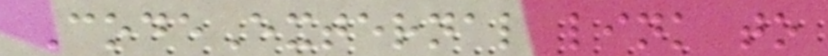CodeExternal link to
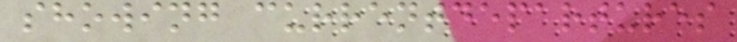showing currentdepartures
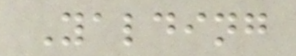Yalding
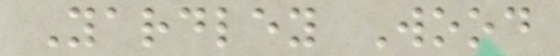Yardley Wood
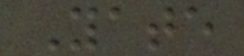Yate
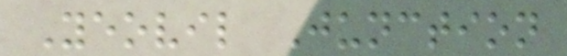Yeovil Junction
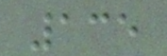135
